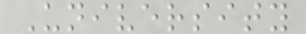University
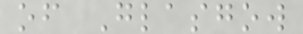of Glasgow
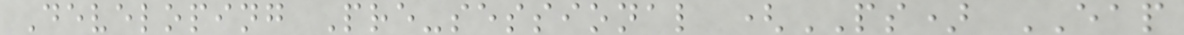Developing Pre-sessional (PS) EAP
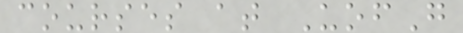courses at UofG
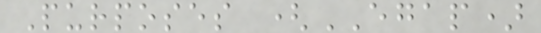Purposes (EGAP)
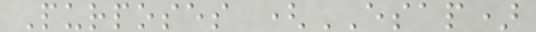Purposes (ESAP)
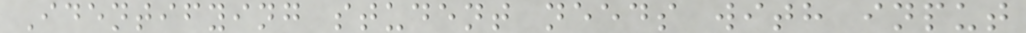Identifying student needs with input
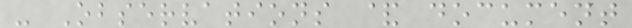- Observations & document
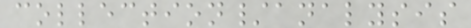collection/analysis
